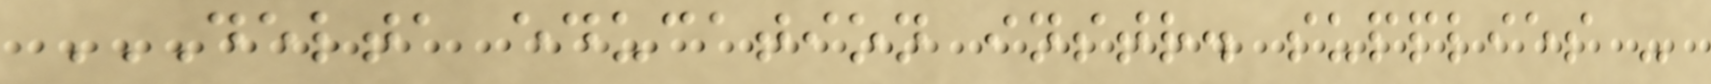DELTA EDUCATION INSTR. SUPPLIES -
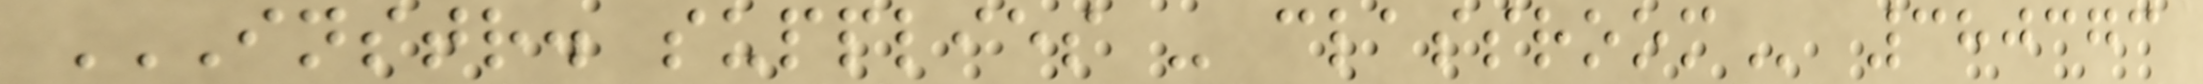INSTR. SUPPLIES - CLASSROOM 380373
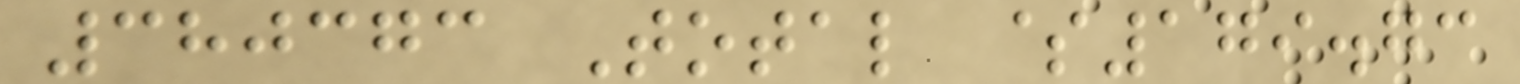380373 Total $179.73
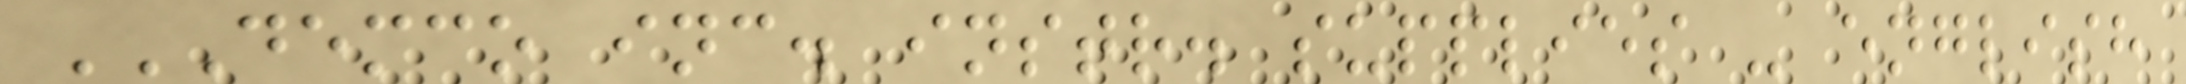DEMCO INC. INSTR. SUPPLIES - ENGLISH
